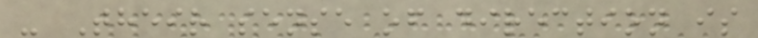- Their sense of direction is
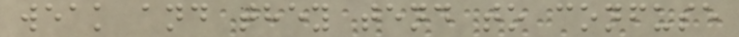weak and they tend to confuse
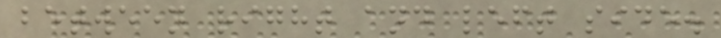between right and left side.
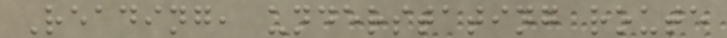Reading, understating route
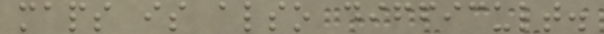maps is also difficult.
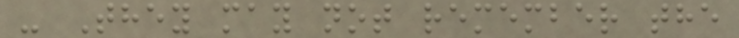- They may not remember the
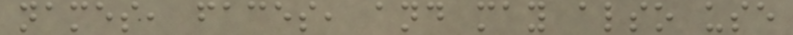names, faces, and may also use
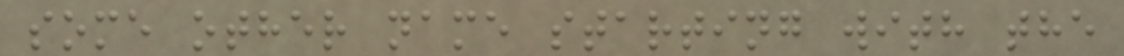some other name starting with the
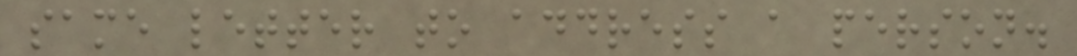same letter to address a person.
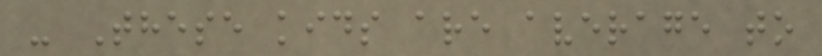- These kids are average to
